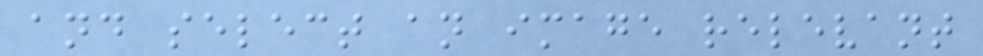and select an image relevant
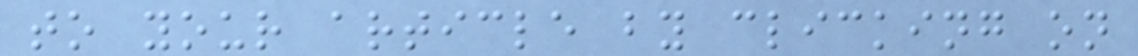to your article by clicking on
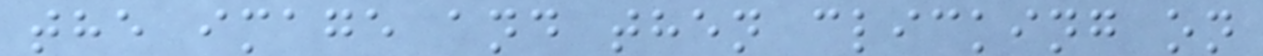the image and then clicking on
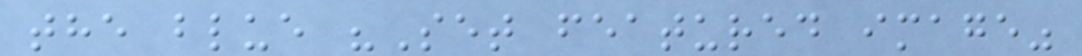the blue "Set featured image"
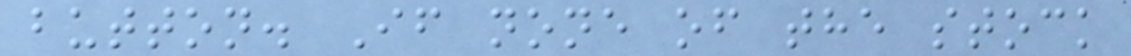button. If none of the stock
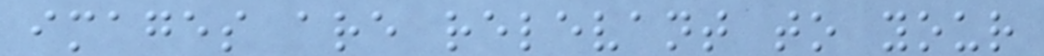images are relevant to your
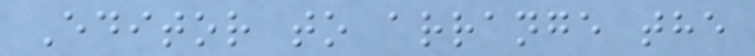Editor to arrange the
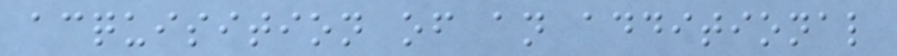acquisition of an additional
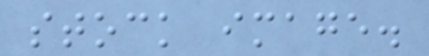stock image.
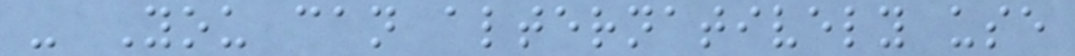- You can alternatively use
